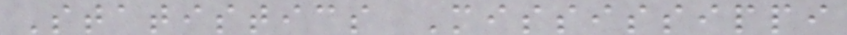Statistics Mississippi
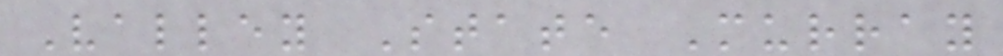Valley State Murray
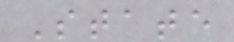State
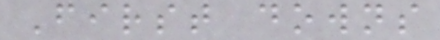First downs
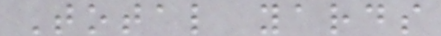Total yards
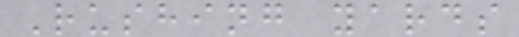Rushing yards
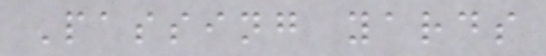Passing yards
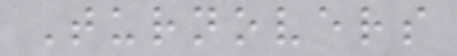Turnovers
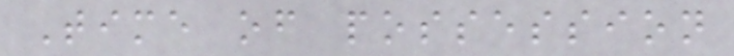Time of possession
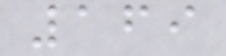169
